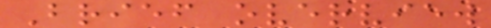Brief overview
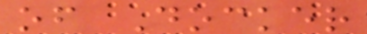of Docker
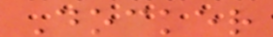Docker
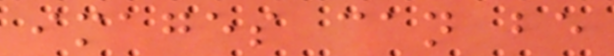images can be
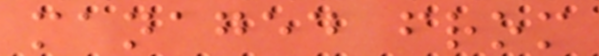managed from
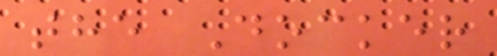the Docker
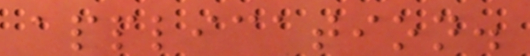application.
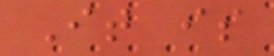It is
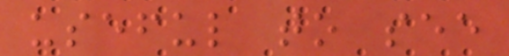useful to see
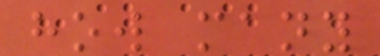how many
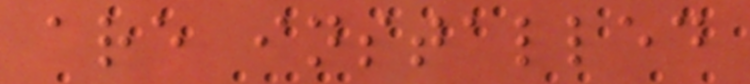are installed
